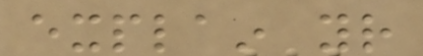explain your
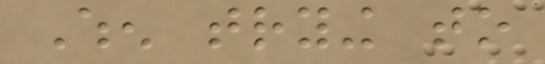When trying to
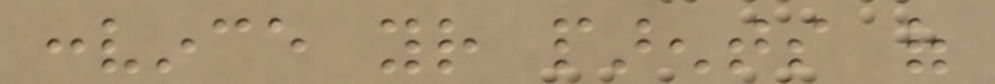convince your parents of
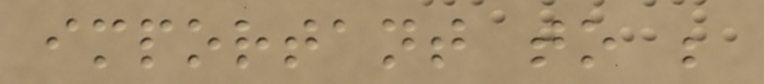important to be
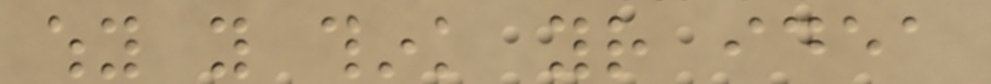why you think your idea
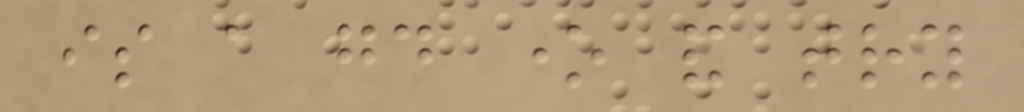is a good one and try
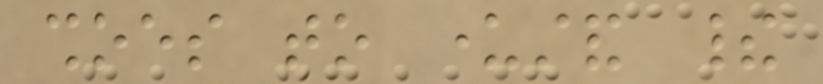shoes to understand their
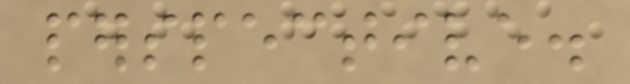perspective.
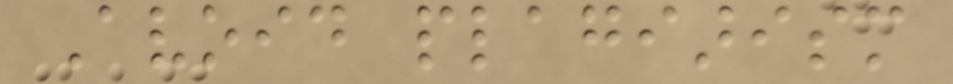Avoid plagiarism
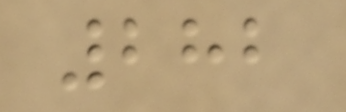282
